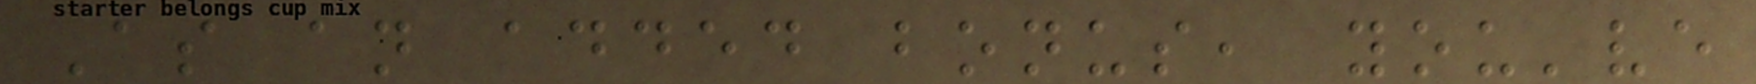As an added bonus, you've
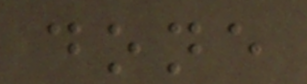done
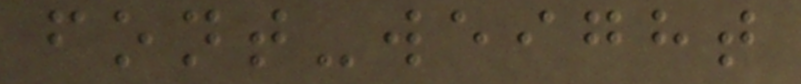font-weight
